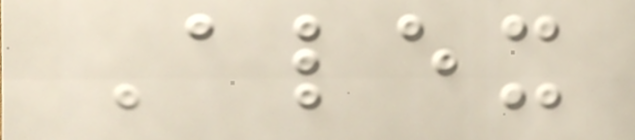Alex
